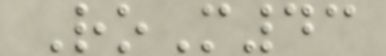RoM43
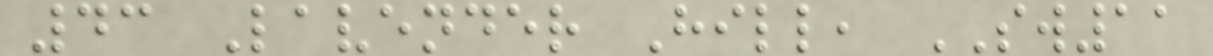43 Lavender Hill, SW11
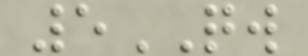5QW
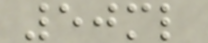50ml
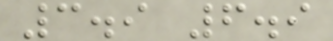3.9 6.9
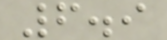6.9
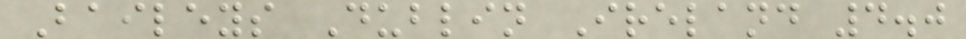Baileys Dublin Ireland 4.0
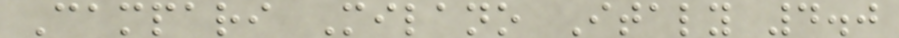Campari Milano Italy 4.0
